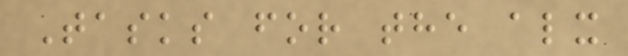Tasks for the alx
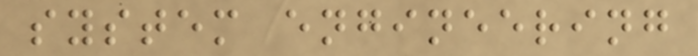system engineering
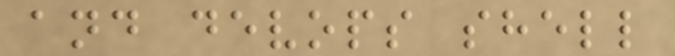and devops shell
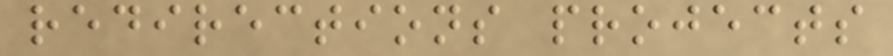redirections projects
